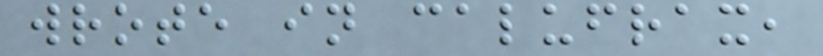wrote in calufrax,
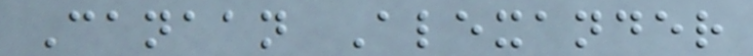Canaan Alexander
